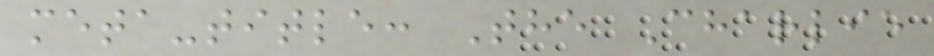meta-title: The Charlie
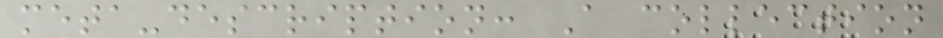meta-description: A collection
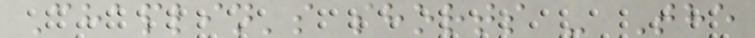Chaplin's shorts - The
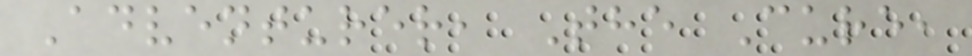Adventurer, The Cure,
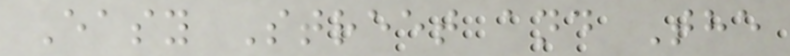Easy Street and The
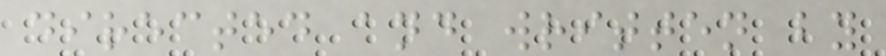directed and written by
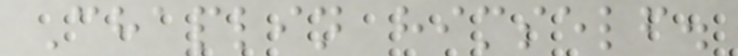Chaplin himself.
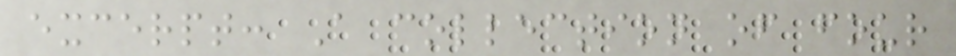excerpt: A collection of four
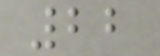22
